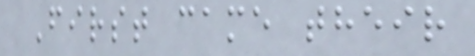First came their
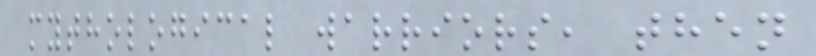mythological warriors, then
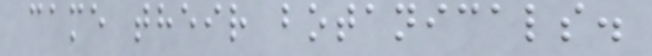came their botanicals.
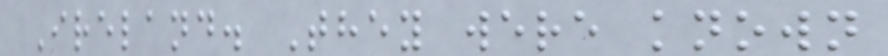Ireland. They were known
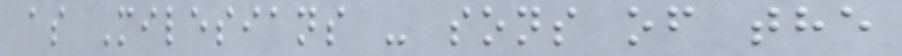as Milesians - sons of the
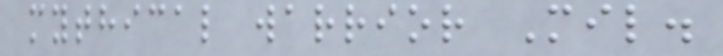mythical warrior Mil.
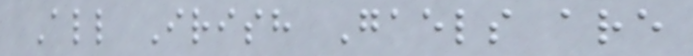All Irish Gaels are
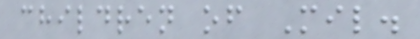children of Mil.
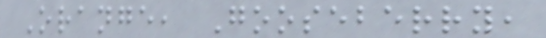Orange, Gooseberry,
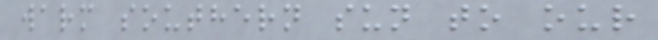warm southern sun to our
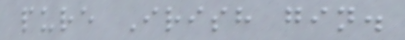pure Irish gin.
